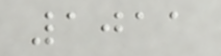1011
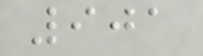901
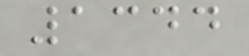1344
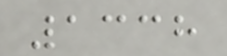1338
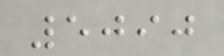5090
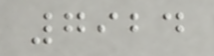7924
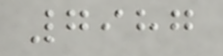7987
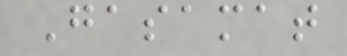Gasamat
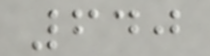640
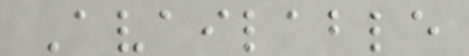Available
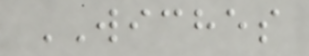WICHES
